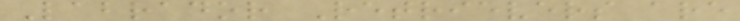Labrador Retrievers are
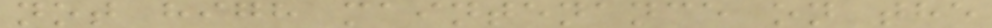not high maintenance on the
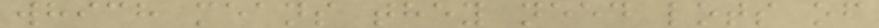which means they need lots of
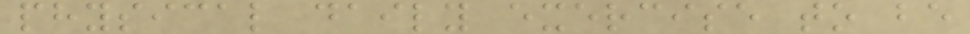physical daily exercise to be
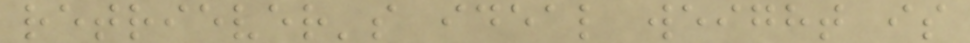retriever's ideal weight is
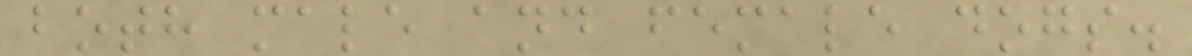both male and female dogs.
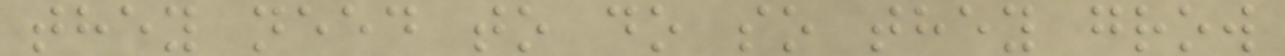they need to do so they grow
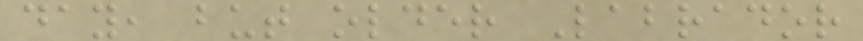day, but older Labrador
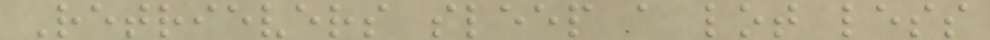Retrievers sleep a lot less
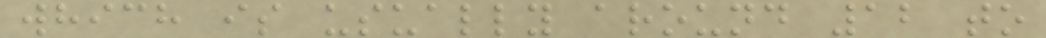which is usually around 12 to
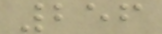256
